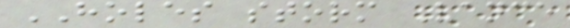HOLES storm Vance
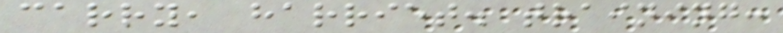carry, harriet. training:
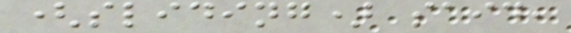(sliding) said,
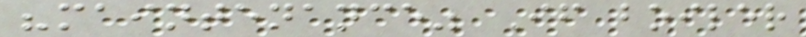"maintenance" If boiler
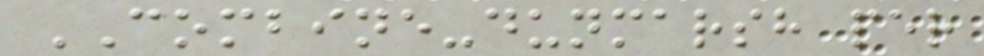COMBINE-dunmarsh per
